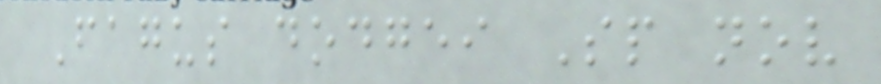Fagus dodgei Sp nov
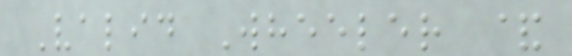Valid Wheeler &
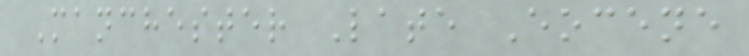Manchester Late Eocene
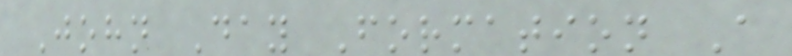John Day Formation A
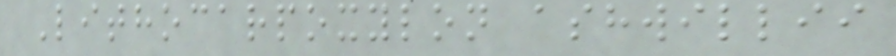Lithocarpoxylon ashwillii
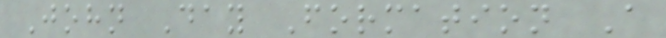John Day Formation A
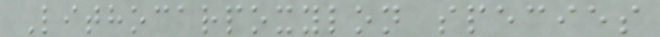Lithocarpoxylon species
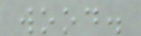wood.
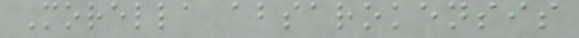Morella absarokensis
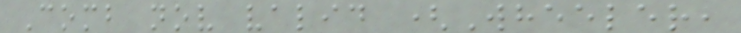Comb nov valid (Wheeler,
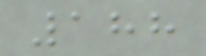188
